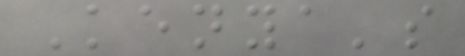Kenya's
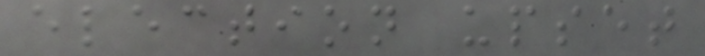election upset
